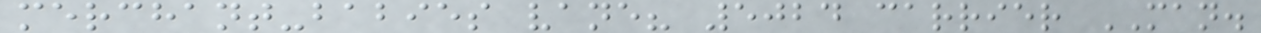merchant-babies vane? 5024 carrier MAN.
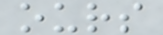ours
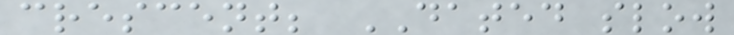crescent; DATED slow
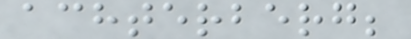achterberg;
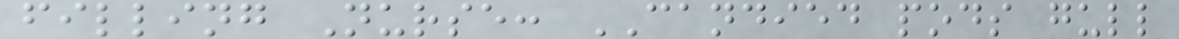filling Nurse: CANDIED pods gull
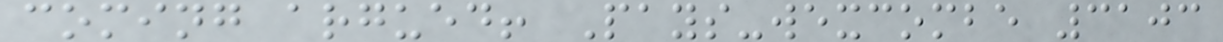coming argued! Pays-wexcombe 3103
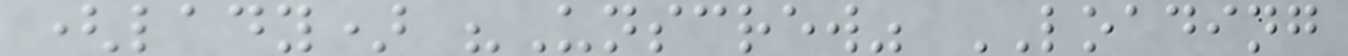(lady) "Unscrew" LOADING
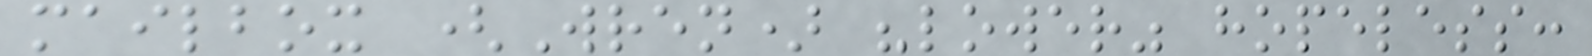mailbox (Wren) "lower" hopeless:
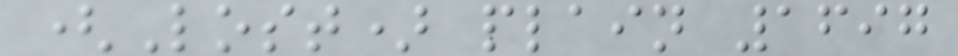(Lost) plain 1697
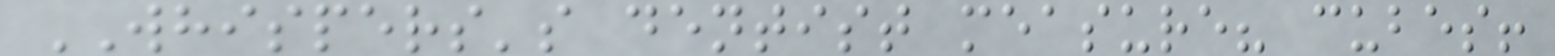WHISPERS's dentist measure? cubes!
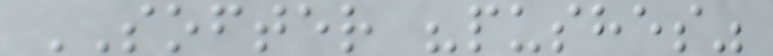SOFTER "pushes"
